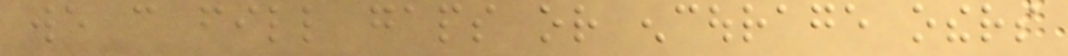we can fill gaps or encourage others
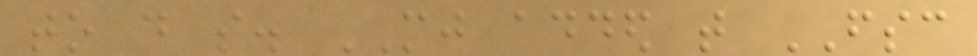to do so. MJ added that FSC
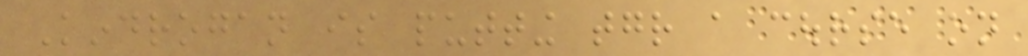Kindrogan is putting together a course on
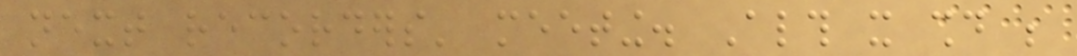next recorders' meeting. Although it should be
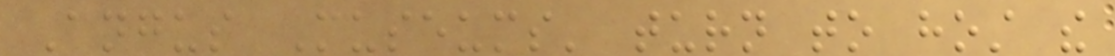Angus Museums' turn to host the
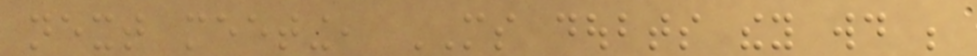next meeting, MS doubts they would be
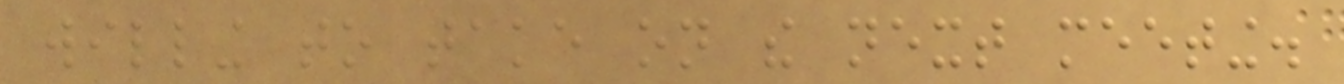willing to take on the next meeting.
